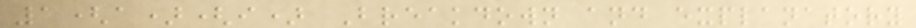1(a)(i) Breakdown and explanatory
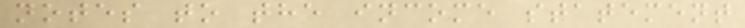notes to the income statement
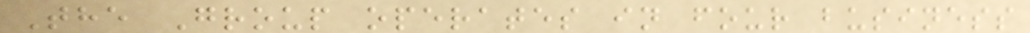The Group operates in four business
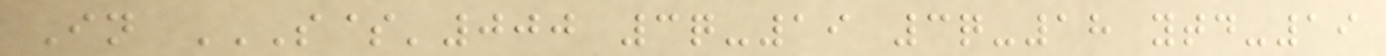In S$'000 3Q-19 3Q-18 YTD-19
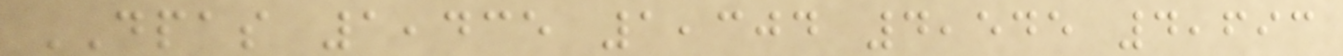DPAS 1,435 1,304 4,545 4,693
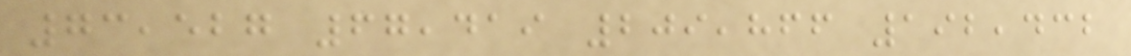73,527 67,419 209,866 192,432
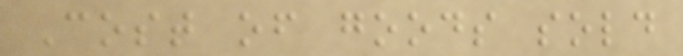Cost of goods sold
